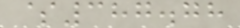$387.78
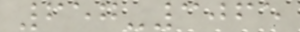657-3065
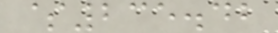$235.42
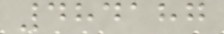484187
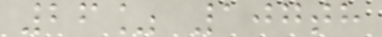26% 107th
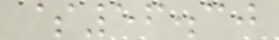$56.30
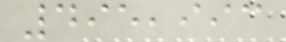495,993
